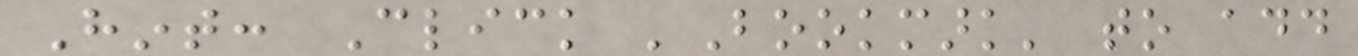Hint: Click 'Bookmark' to add
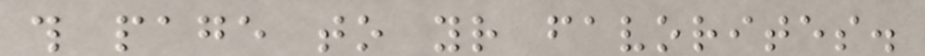this page to your favorites.
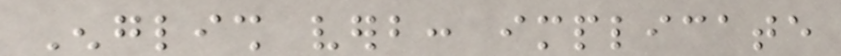English verb: implicate
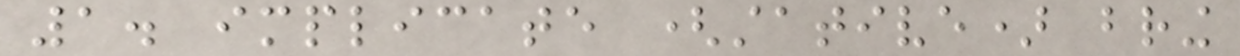1. implicate (stative) bring
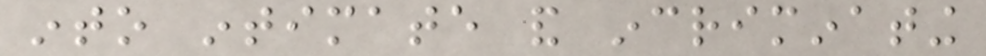into intimate and incriminating
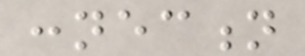connection
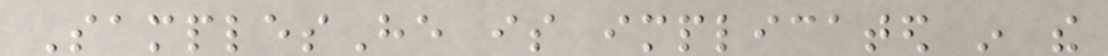SamplesHe is implicated in the
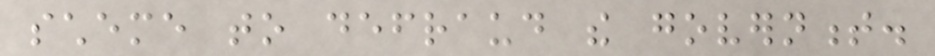scheme to defraud the government.
